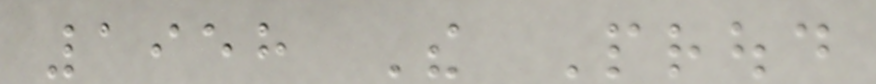1958 The Proud
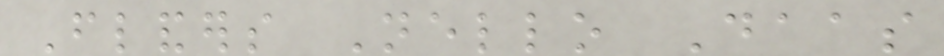Flanders Nello Daas
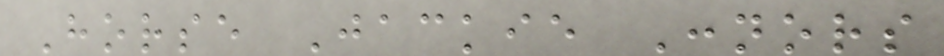Horse Jackie Connors
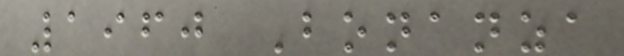1960 Bonanza
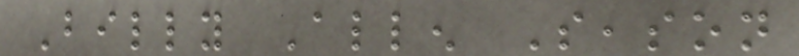Billy Allen Season
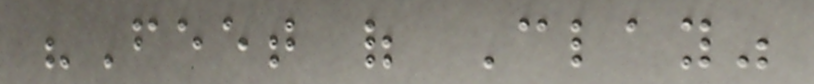"Feet of Clay"
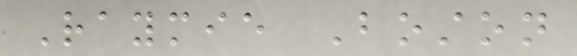Raymie Boston
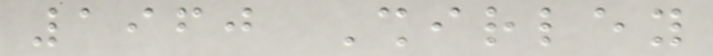1960 Shirley
